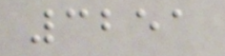3251
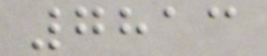7813
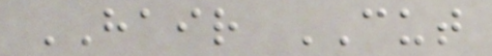HAIR CUT
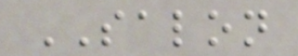SALON
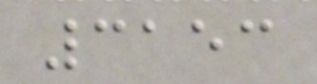3153
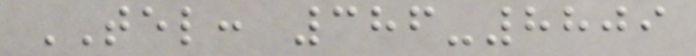TEL: 386-8809
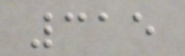315
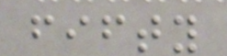fifty
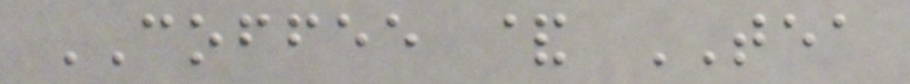COFFEE & TEA
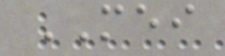MEI
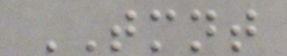TMNT
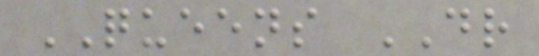QUEENS DR
